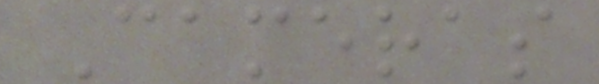Cameras
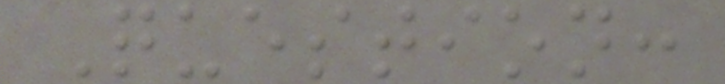Question:
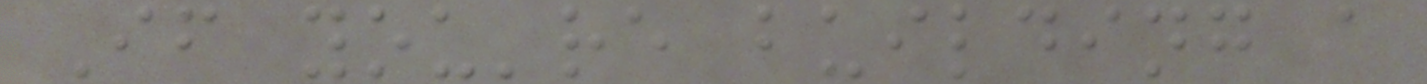If you're building a
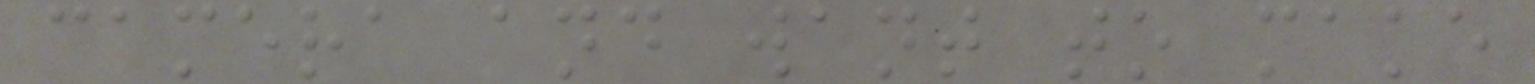camera and want to make
